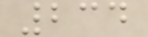234
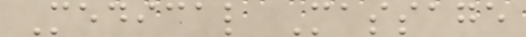Medical Massage
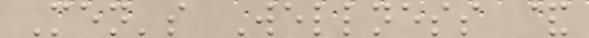Men's Wellness &
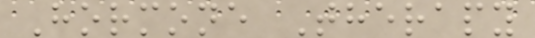Hormone Therapy
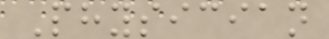Physician
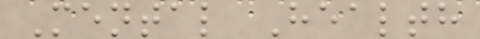Mental Health
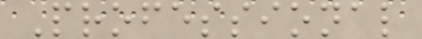Professional
